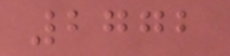2772
